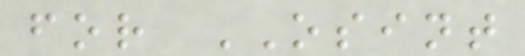for OSINT
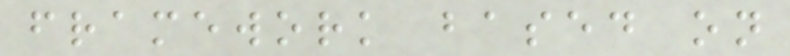framework based on
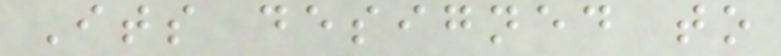Its designed to
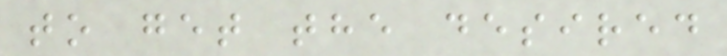to get the desired
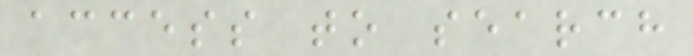access to search
